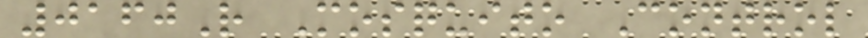0160R Mosquito Control
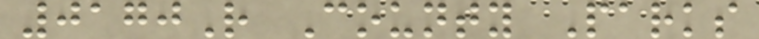0170R County Parks
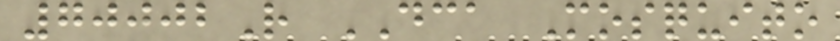70002R DCA Mosquito
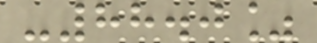-88.0%
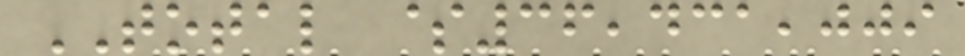TOTAL $36,431,009
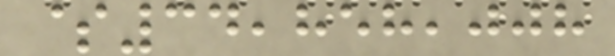$34,858,008
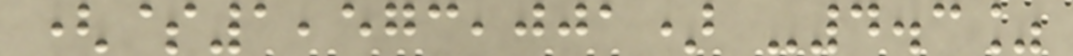($1,573,001) -4.3%
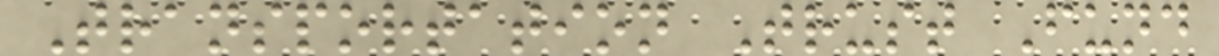Transportation Trust Fund
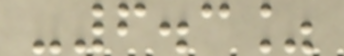-6.3%
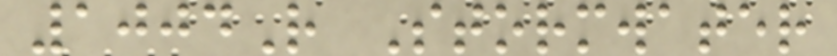1004R Stormwater
